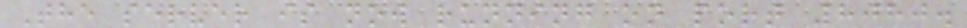The server is now running on port 8080.
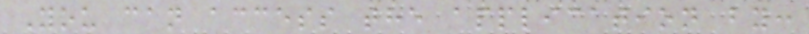You can access the application by:
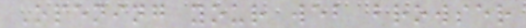Opening your web browser
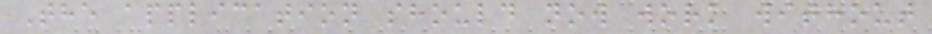The application should now work without
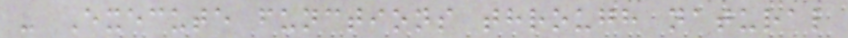- Execute functions through natural
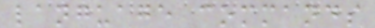language commands
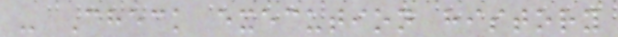- Check execution history
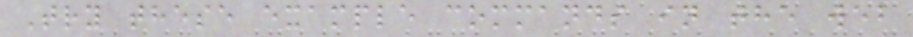Try these example commands in the web
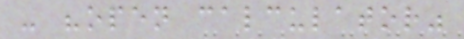- "open calculator"
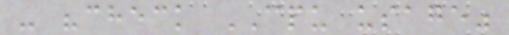- "check CPU usage"
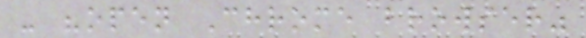- "open Chrome browser"
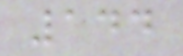144
